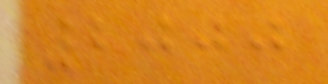2000
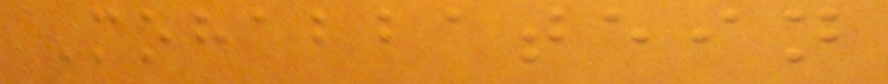Mohabbatein
